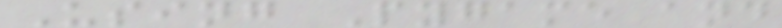Using Pygame and
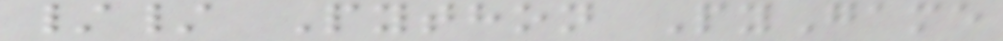// Python PyGame
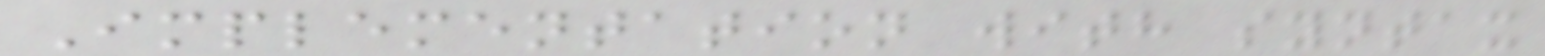Implementation with syntax
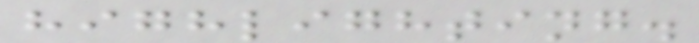highlighting.
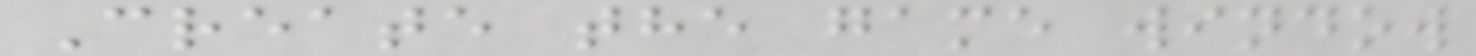Create the game window
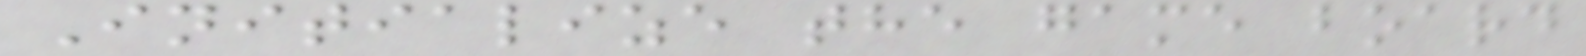Initialize the game board
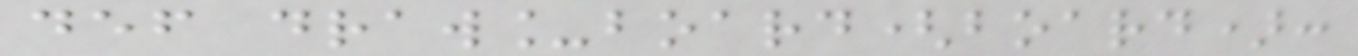def draw_board(board):
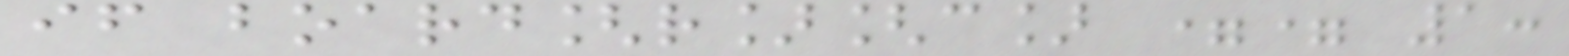if board[r][c] == 1:
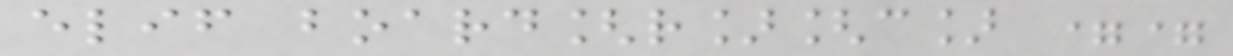elif board[r][c] ==
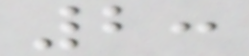2:
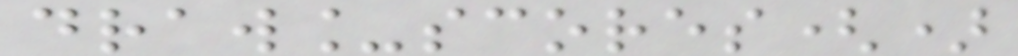draw_scores()
